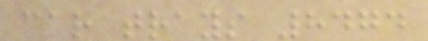car trays 8474
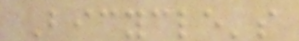Bicycle's
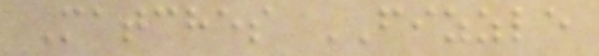Matches FIZZLE
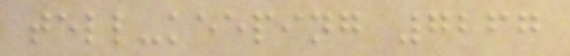tell-keeping 7267
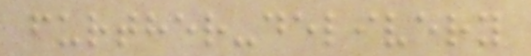further-delivery
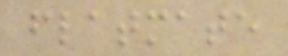flatmate
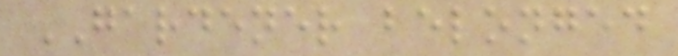GARDENER belonged
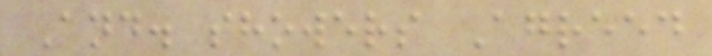And. showers Agreed
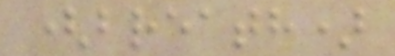(breath)
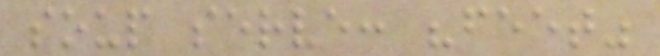soup serve: "feet"
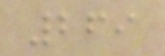269
